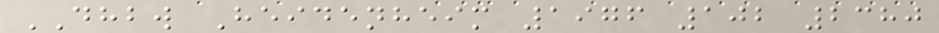DHBW Heidenheim 1976 102 2380
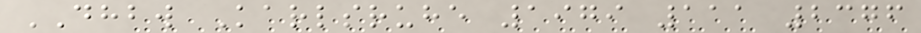DHBW Karlsruhe 1979 111 2376
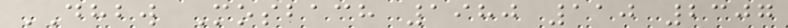DHBW Mosbach 1980 110 2307
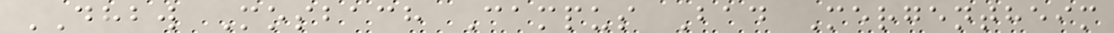DHBW Mosbach Campus Bad Mergentheim
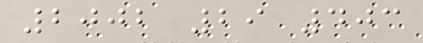2002 29 403
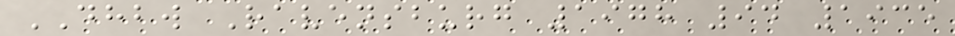DHBW Ravensburg 1978 94 1935
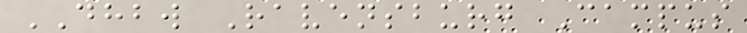DHBW Ravensburg Campus
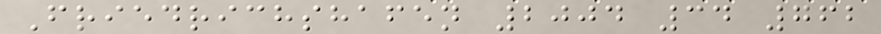Friedrichshafen 2004 34 762
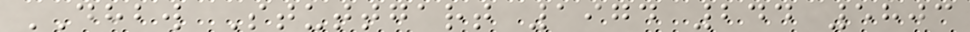DHBW Stuttgart 1974 244 5803
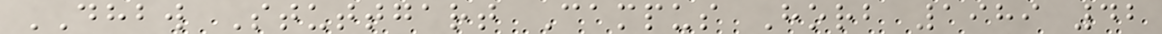DHBW Stuttgart Campus Horb 1989 42
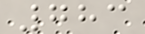783
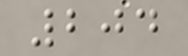204
